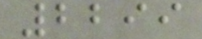2299
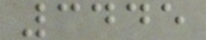3445
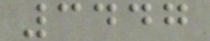3447
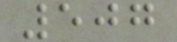507
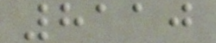8110
